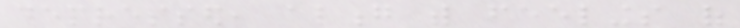depressed, along with feelings of
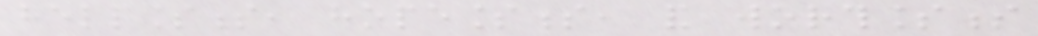helplessness, hopelessness, and worthlessness
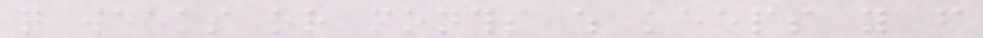for weeks or months which keeps you from
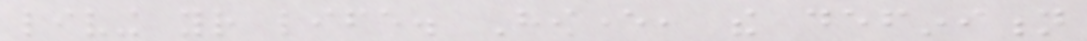living your life. However, the definition
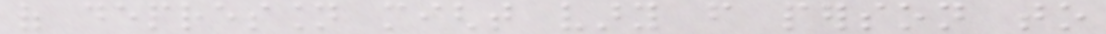of depression might vary from person to
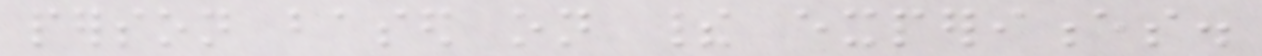person based on their experiences.
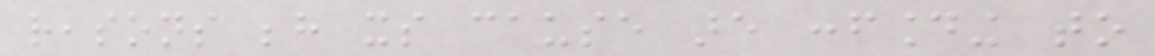reasons behind its cause are confounding to
